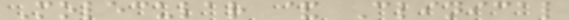Molecular & Clinical
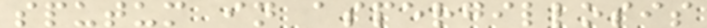sputum in aspergillosis
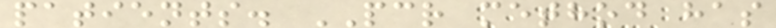patients. PCR method has
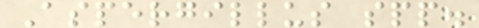Aspergillus spp.
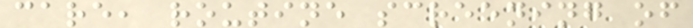care, routine screening of
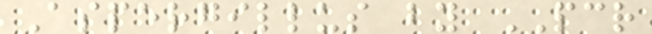Aspergillus by PCR
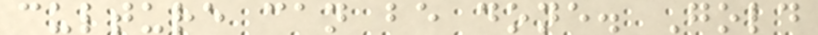culture can be done. Gold
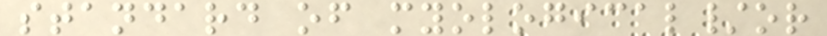standard of myological/or
